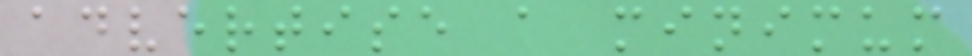advertise a minimum
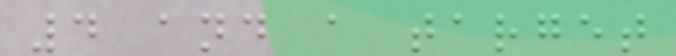4 and a target
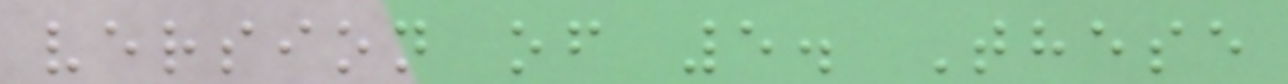version of 5. These
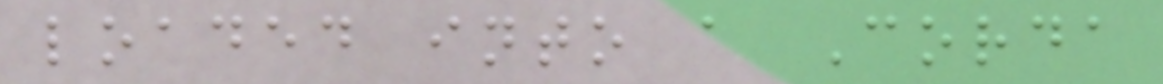loaded into a Corda
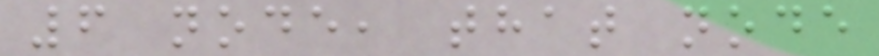6 node, that node
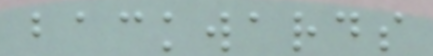backwards
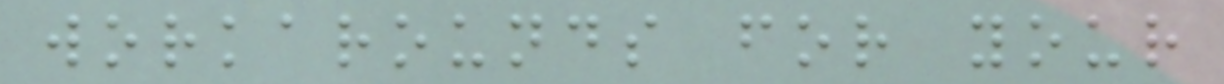workarounds for your
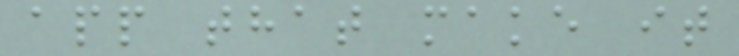app that make it
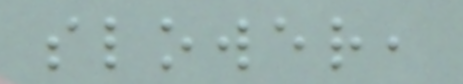slower,
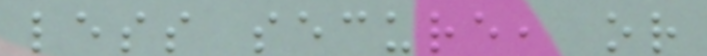less secure, or
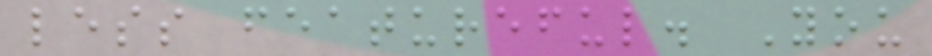less featureful. You
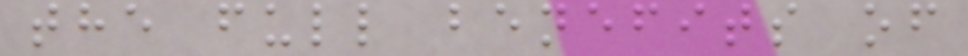the full benefits of
